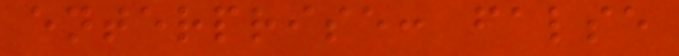enterprise: false
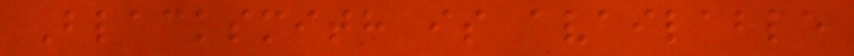Blacksmith is available
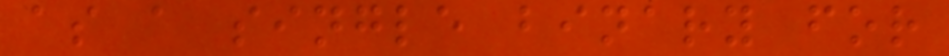as a single binary for
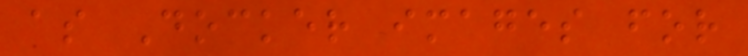as Docker images for
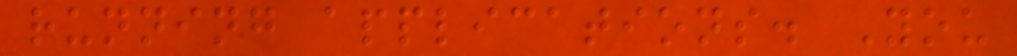running applications. You
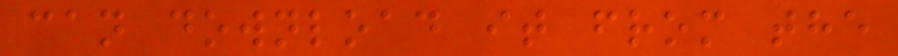can download it from the
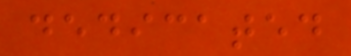dedicated
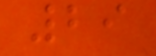29
